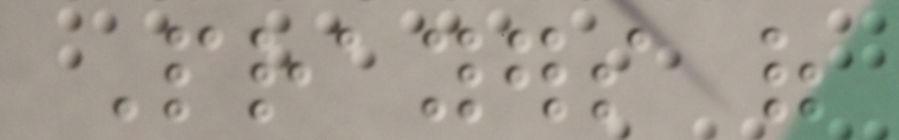Prayers of
